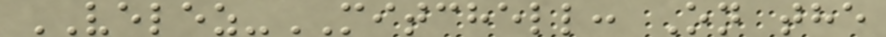VELEZ-MITCHELL: On the
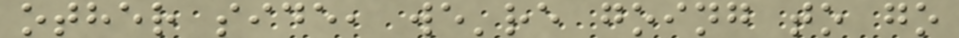other side, we're going to go
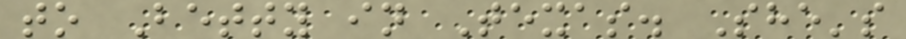to Betty in Texas. She's
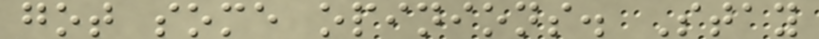got some opinions. Stay
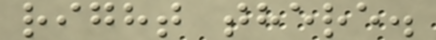right there.
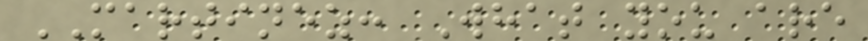MARTINEZ: What you are
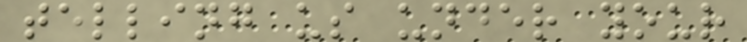telling us under your
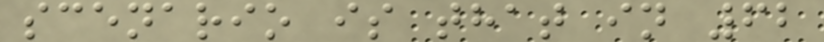scenario is that in 62
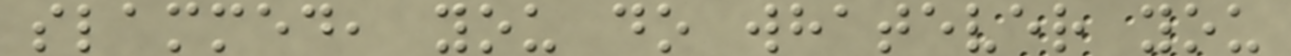slammed, you do whatever you
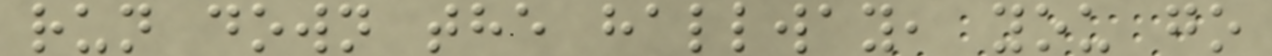run down the hallway, you go
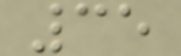35
